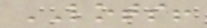LOTS!
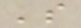's
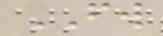FW
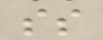ss
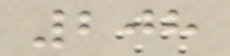208
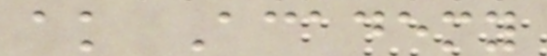ak Academy
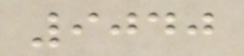9040
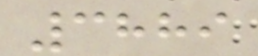3889
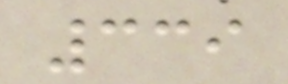339
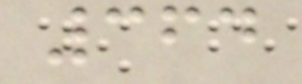364
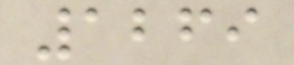1269
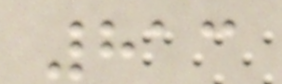813
